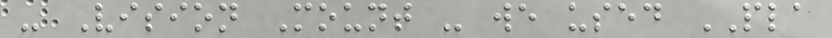- Vision Mount - we used PLA
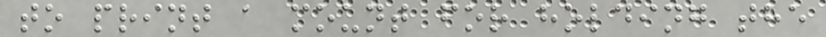to print a mount for holding the
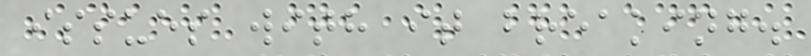issues with it breaking.
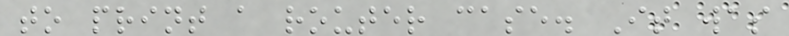to print a router case. It was
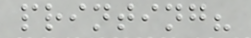printing?
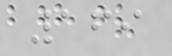169
